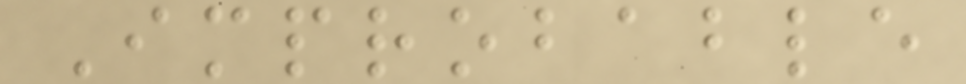Improbable
